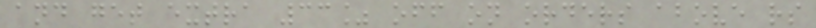and get extra 33% off on orders above rs
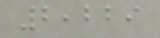2,229
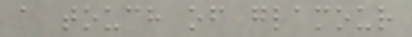a touch of glamour
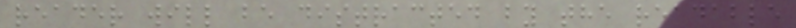reader will be distracted by the readable
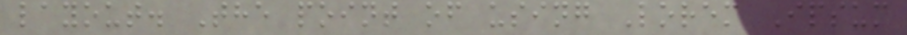layout. The point of using Lorem Ipsum
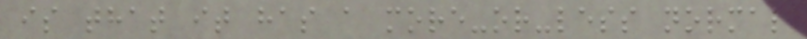is that it has a more-or-less normal
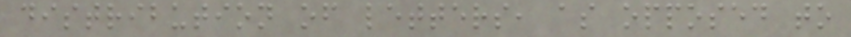distribution of letters, as opposed to
